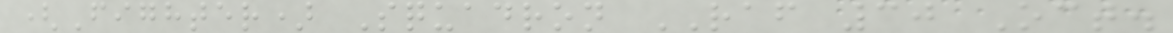(Fighter) Squadron RAF 30 Oct.
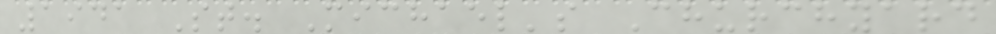1941 St. Michael's Churchyard
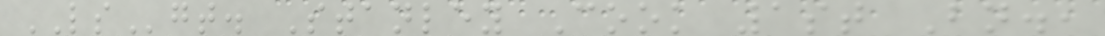LSgt. Stanley Cook 1st Bn.,
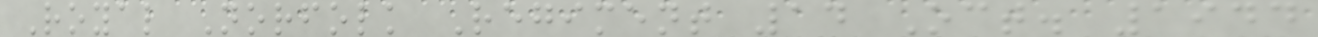Royal Norfolk Regiment 14 Oct. 1944
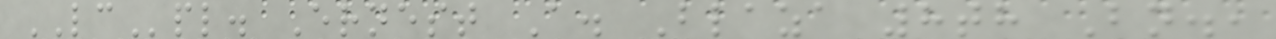LCpl. Ernest A. Blaza 8th Bn.,
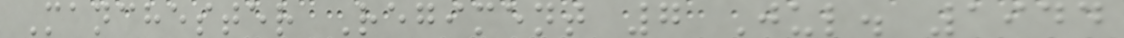Manchester Regiment 7 Jul. 1944
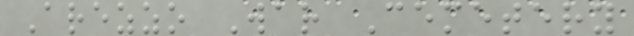Arezzo War Cemetery
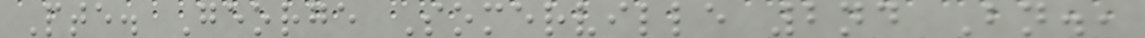Pte. George Somerville 2nd Bn.,
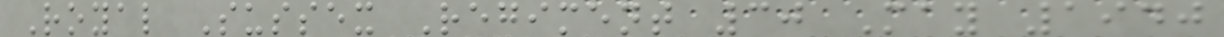Royal Sussex Regiment 30 May 1940
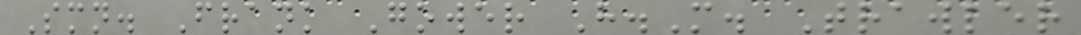Smn. Frank Gower H.M. Trawler
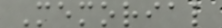Memorial
